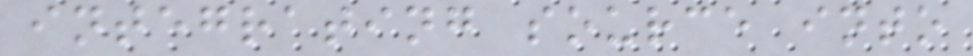integrating source into
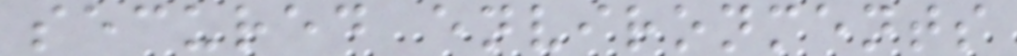secured environments
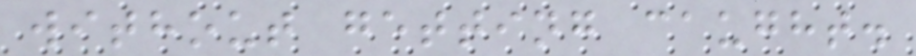without getting caught.
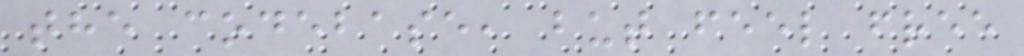the codebase, but feel free
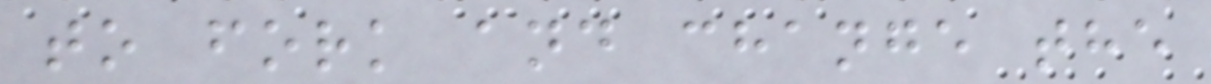to fork and change the
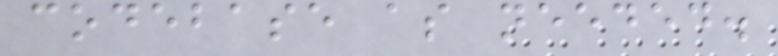codebase as needed.
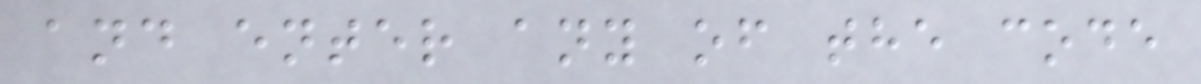and enter any of the code
